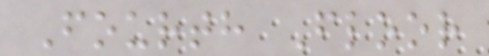Fourth Floor
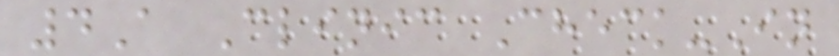4A Clinic Check-In
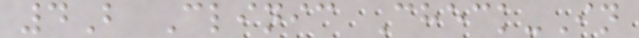4B Clinic Check-In
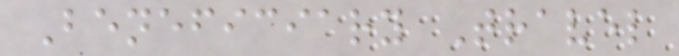Beneficiary Travel
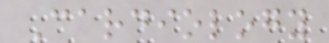Cardiology
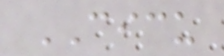CICU
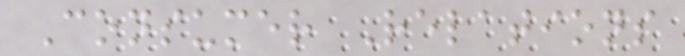Consumer Relations
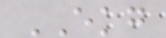EKG
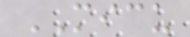MICU
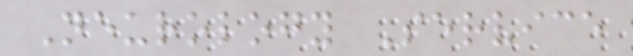Neurology Service
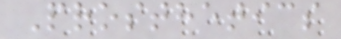Prosthetics
